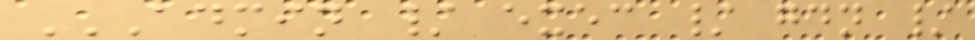ADMIN / EXEC / GDN /
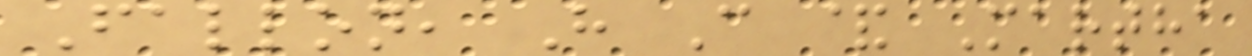Fallon, H C & Martha
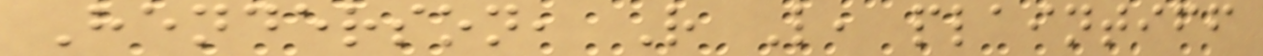Henderson, R L, plaintiff
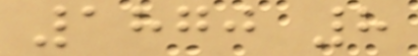1870 8
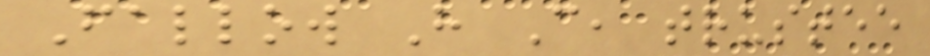Fallow H C, trustee
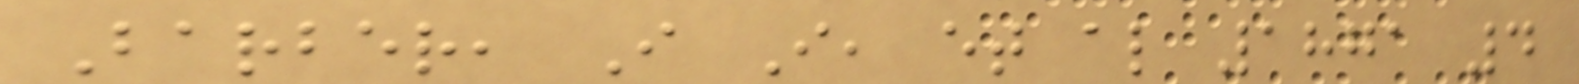Barber, I I, et al 1871 4
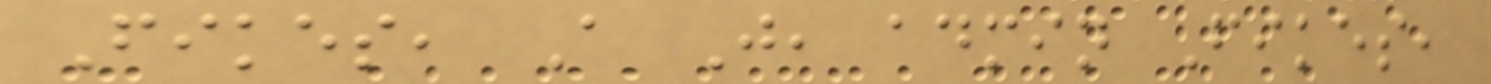Fikes, A J, admin Fikes,
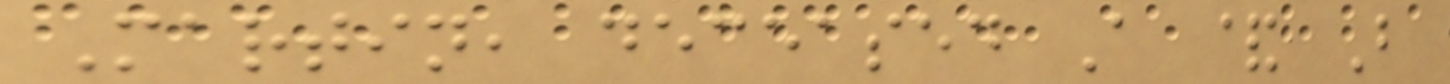Martin, deceased A & B
